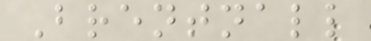Brentnall
